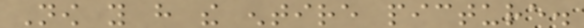Now you have the entire picture.
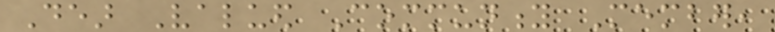Dear Valued Community Member,
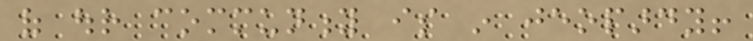of our community is in jeopardy!
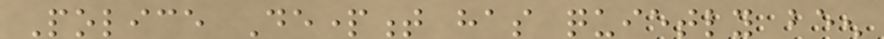Police Department has quietly been
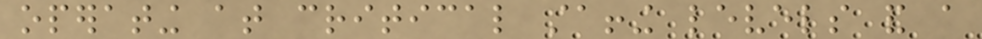operating at critical staffing levels and a
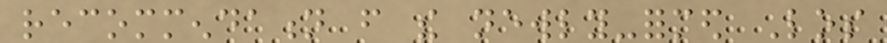recommendation from the newly-formed Los
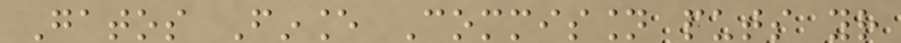Gatos Finance Commission puts your
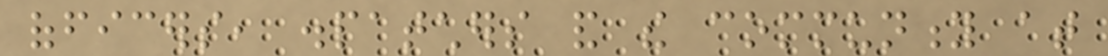officers, dispatchers and the community at
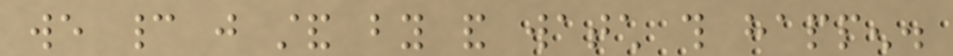we cannot just stand by and watch this happen.
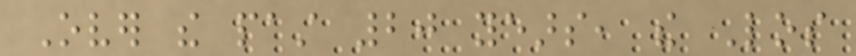Over the past 20 years, the Los
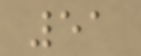51
